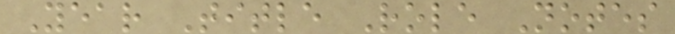Year Title Role Notes
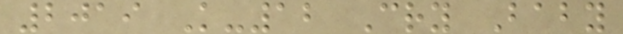2019 K-12 Cry Baby
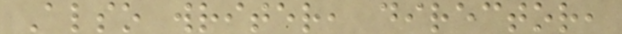Also writer, director,
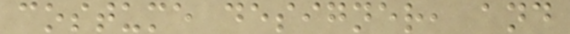costume designer, and
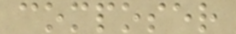composer
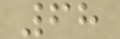68
